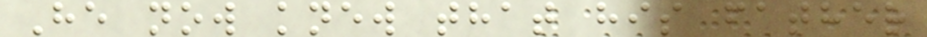He now knew that his father
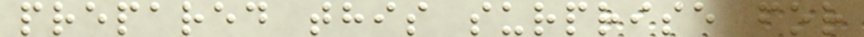prepared this surprise for
